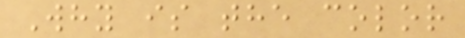Why is the color
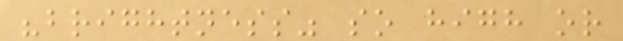"brightness" so high or
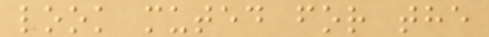look muted for the
